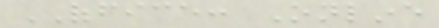OFFICE: Online
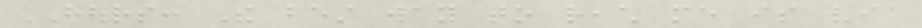HOURS: The best way to reach me is via
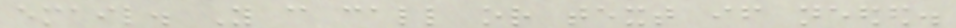email. You can call or text if needed.
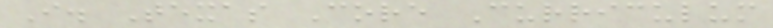I. Texas Core Curriculum
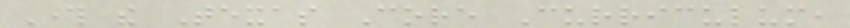Through the Texas Core Curriculum,
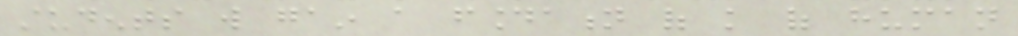students will gain a foundation of knowledge of human
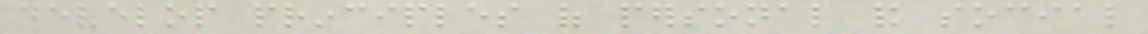develop principles of personal and social
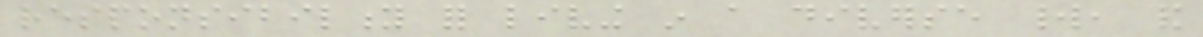responsibility for living in a diverse world, and
